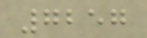7257
